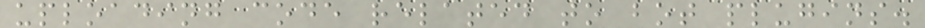uploading code related to bot plugins.
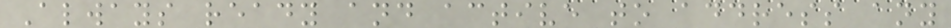Always ready and active to address any
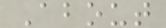About
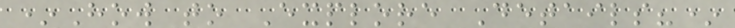*How to Explore Details?*
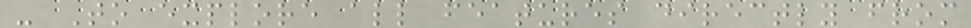- To explore all features directly from
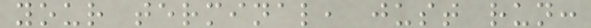your terminal, just run:
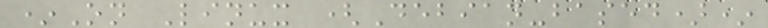*On Linux (Debian-based)*
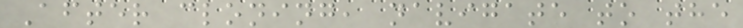After cloning, navigate to the
